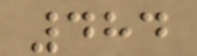484
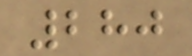280
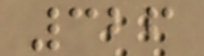326
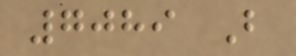7089 B
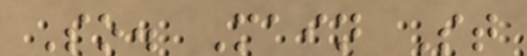So. Main St
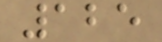125
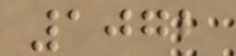1072
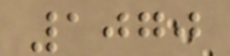1070
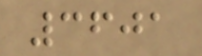3601
